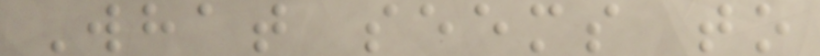What seems to
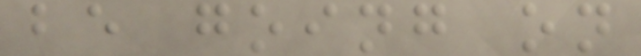be going on
